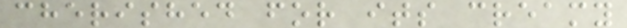cherished for its creamy
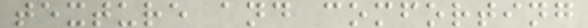texture and comforting
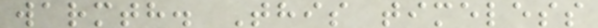warmth. This timeless
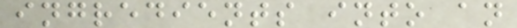ingredients into an
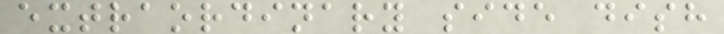extraordinary side dish
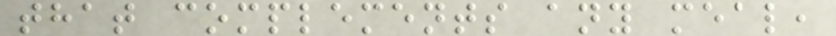that complements any meal,
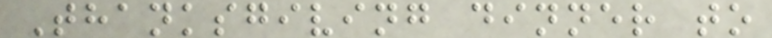Thanksgiving dinner to
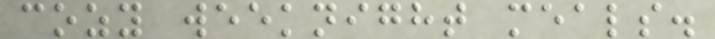cozy weeknight meals.
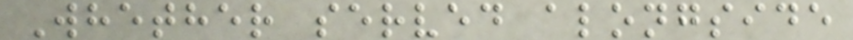Whether served alongside
